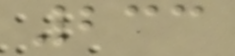233
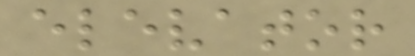elevator
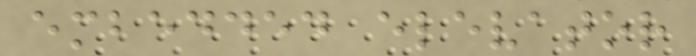embedded elevator
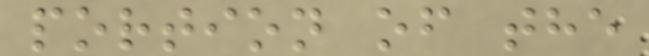portion of the
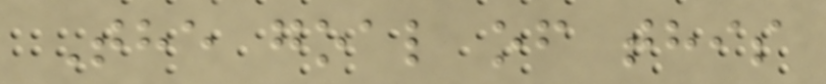The goal of this
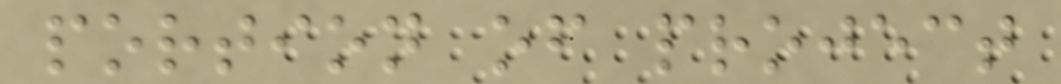portion of project
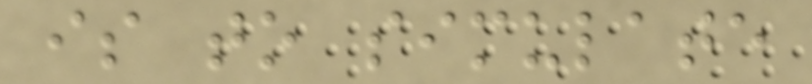is to simulate
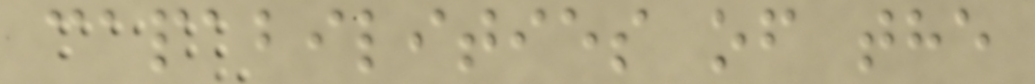capabilities of the
